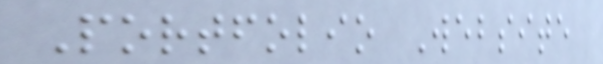Portfolio Website
